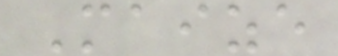Maize
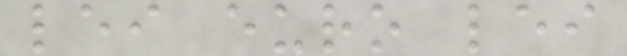lei euro lei
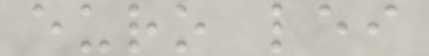euro lei
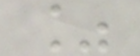%
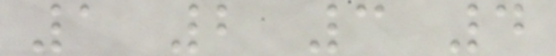1 2 3 4
